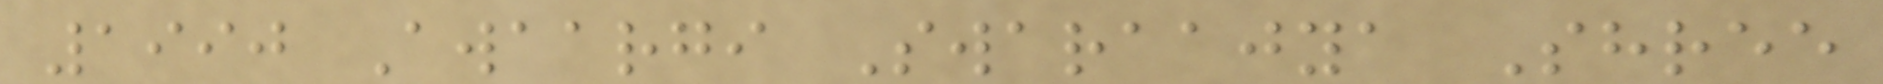1990 Awaargi Swaraajya Shree
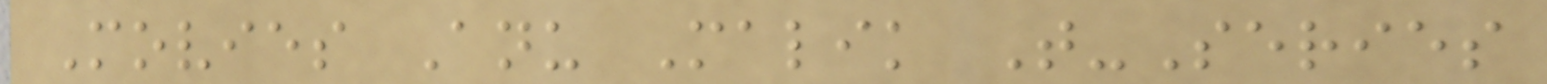Movies Anu Malik T-Series
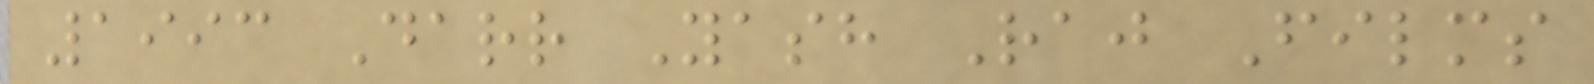1993 Darr Yash Raj Films
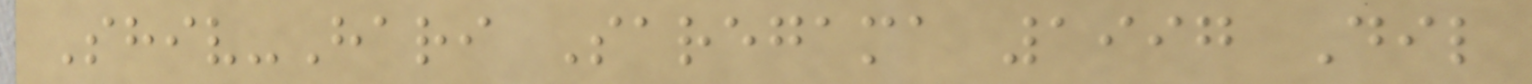Shiv-Hari Saregama 1997 Dil
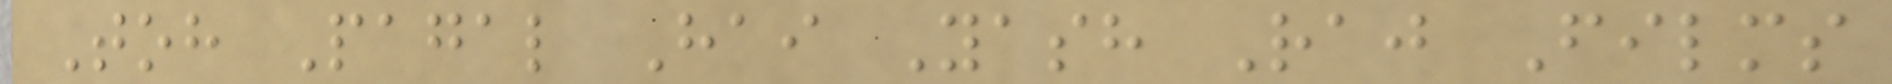Toh Pagal Hai Yash Raj Films
